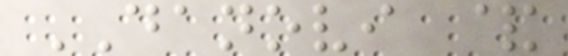DANOVI &
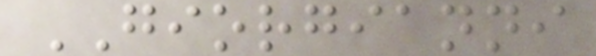GIORGIANNI
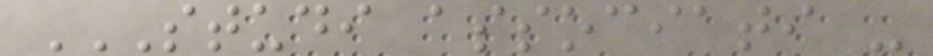STUDI ASSOCIATI -
